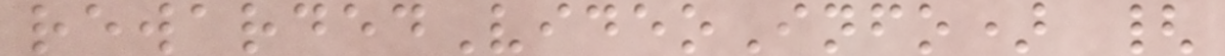rewardedVideoInfo) {
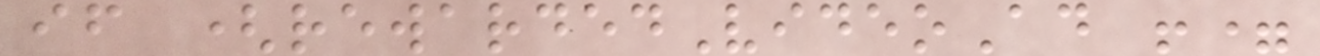if (rewardedVideoAd !=
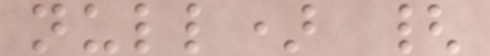null) {
